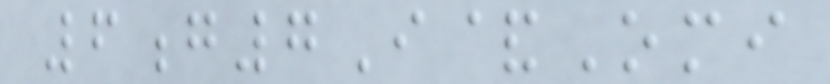6g7I&Omi
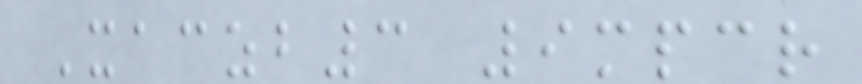Xaczb3 9mpcr
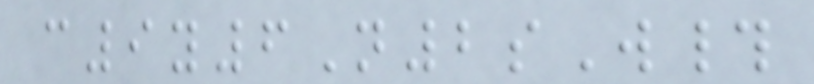c9y6N2sW#
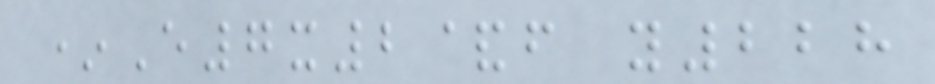*E7x2&f y228
